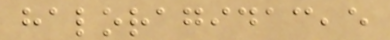haloragidaceae
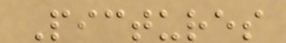Pictures
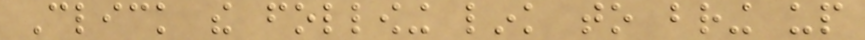Click the following link to bring up
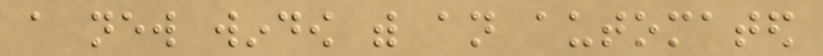a new window with an automated
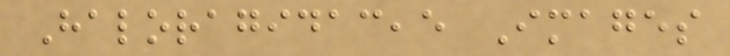Haloragidaceae Images
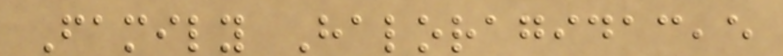Family Haloragidaceae
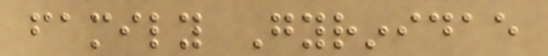family Gyrinidae
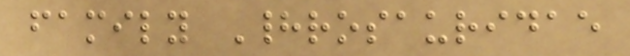family Hadrosauridae
